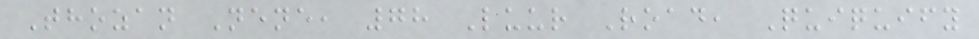Thozan Nene, 78 Luur Road, Quiquify
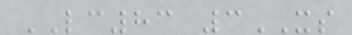LC83 3XS
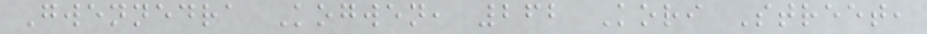Gwennedra Kogwen, 262 Kori Street,
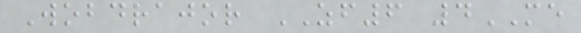Wobdrajor ZF6 4ME
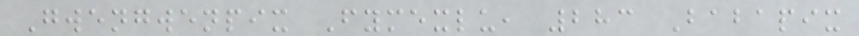Gwengwenpix Fymexlu, 283 Babapix
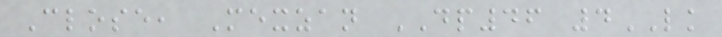Close, Mexzan DP46 4LK
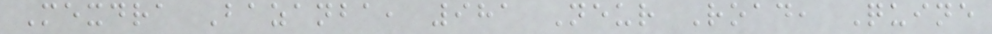Mexdra Bazanba, 981 Neur Road, Quine
